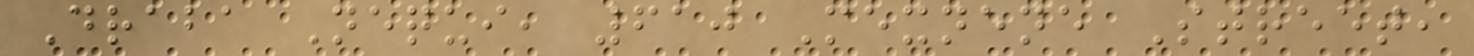Draba Nequi, 610 Mexnene Street,
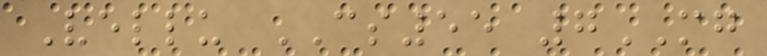Vellu CS55 7MG
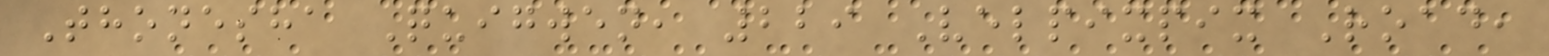Thonesha Quigwen, 229 Velpixpix Road,
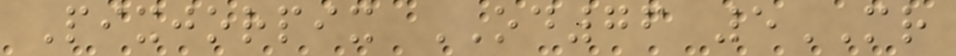Pixjorpix OD76 5MR
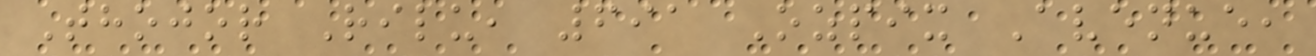Thojor Rilu, 691 Ozpix Avenue,
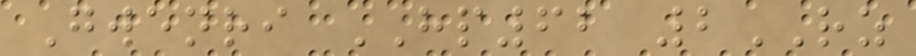Gwenri HP62 2RZ
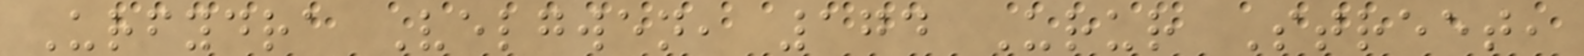Urfydra Velgwen, 174 Urur Street,
